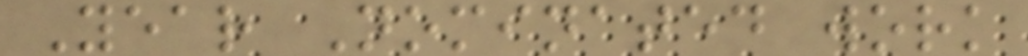Year Nominated work
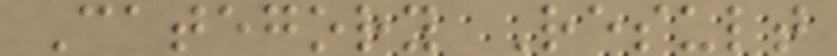Category Result
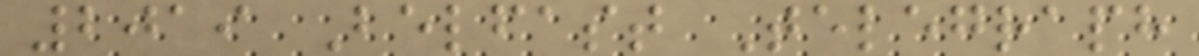2019 Belfast Telegraph
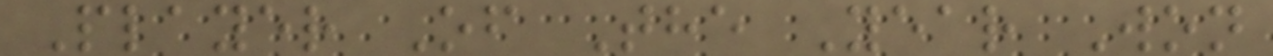Player Of The Year Won
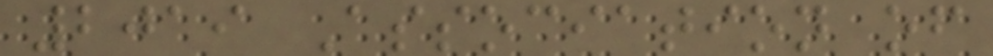2019 Association of
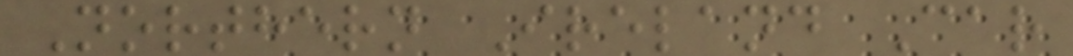Northern Ireland Car
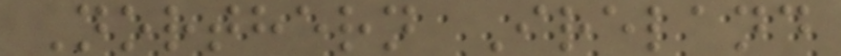Northern Ireland
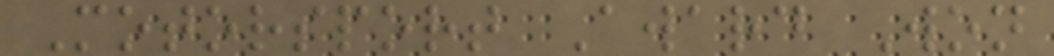Motorsport Award Won
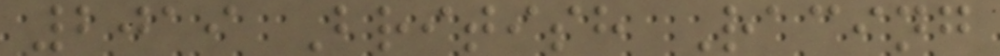2019 British Racing
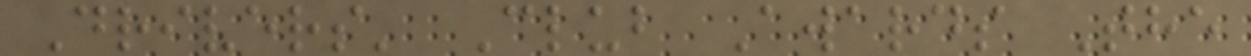Drivers' Club Awards The
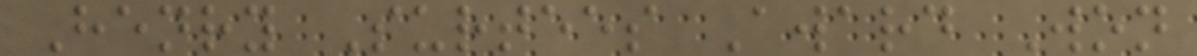Henry Surtees Award Won
